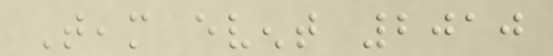Team event 2010
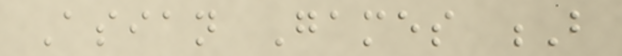Asian Games B
